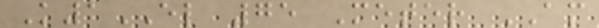K1EL 75 Meter AM
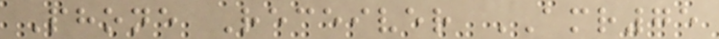Phone Receiver AMR75
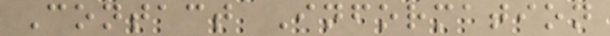Contact Information
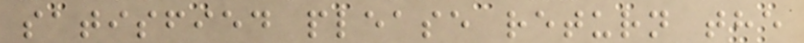satisfied please return the
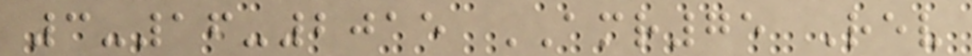3-16-2015 AMR75 Rev
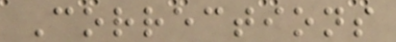Corrections
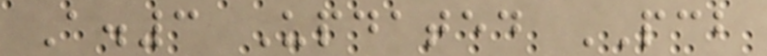A.3 Updated PCB
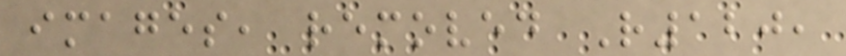images, removed R120,
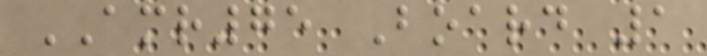AMR75 Board 1
